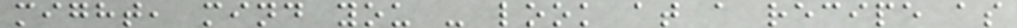might, mind you - look at a recipe as
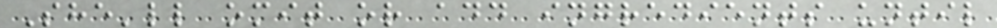She'll omit or add ingredients until
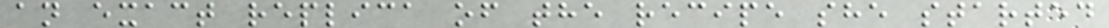an exact replica of the recipe she started
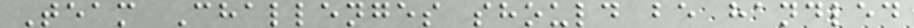Team Challenges should be handled
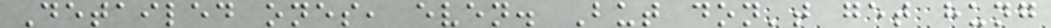Detailed ones, even. But don't get hung
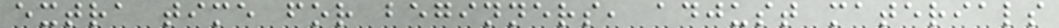extra time for beginners, adjust materials
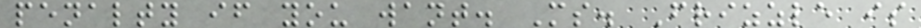penalty if you want. Ms. Frizzle is
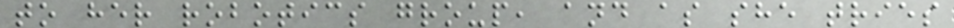to her robotics group, and as she tries
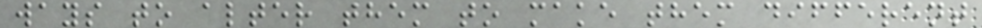ways to alter them to make them different
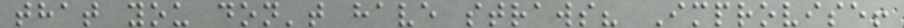that you don't have straws? Improvise!
